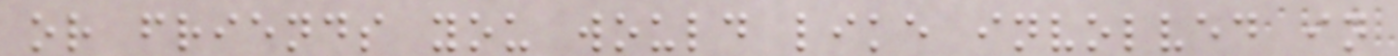or friends you would like involved in
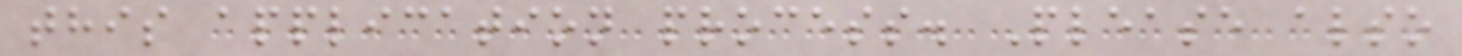this application process. Please also
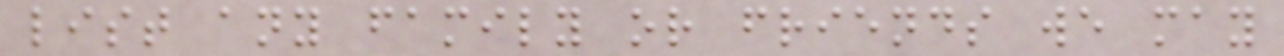list any family or friends we may
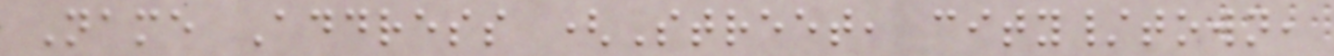Name Address (Street, city/town,
